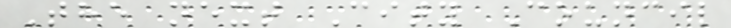The next City Council
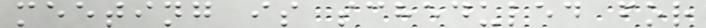meeting is scheduled for
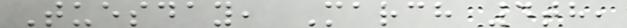Tuesday, March 4th,
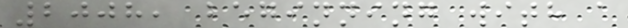2008, beginning with a
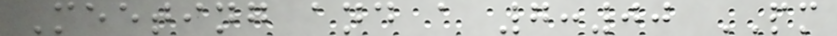Meeting and a 7:00 PM
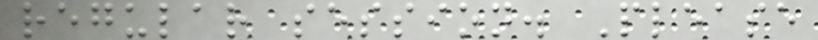regular session. Please
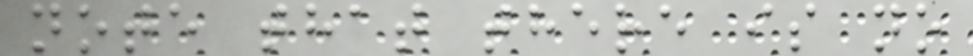note that there is no
